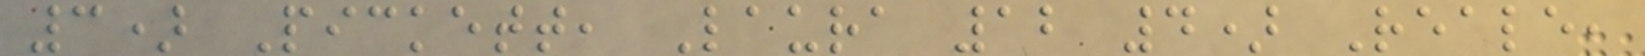3) Pickett, Laura 12 4) Reale,
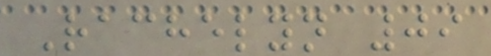Rachelyn 09
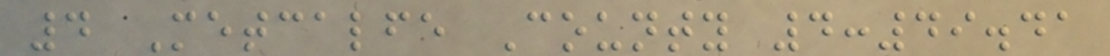4 Metcalfe County 4:49.41
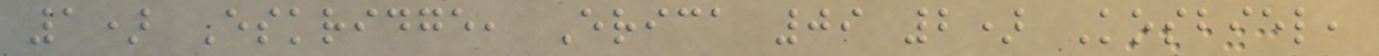1) Eskridge, Erica 09 2) Kosbiel,
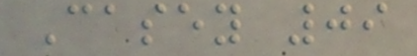Casey 09
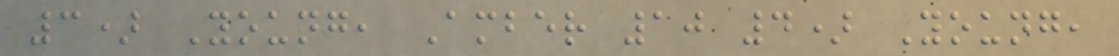3) Young, Amber 10 4) Young,
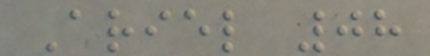Ariel 08
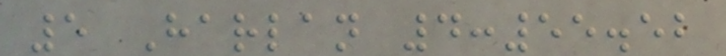5 Harlan 4:55.52
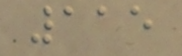115
